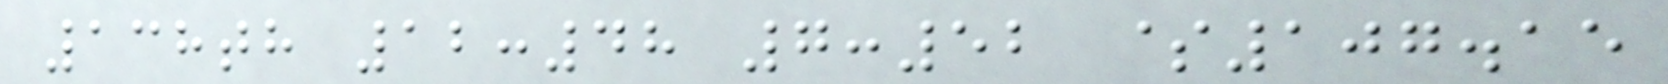138th 12:48 7:52 $107.15
